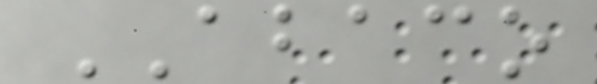ABACO
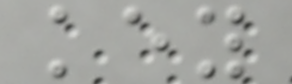key
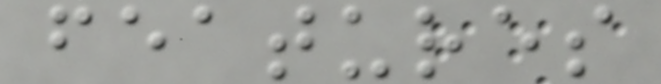features
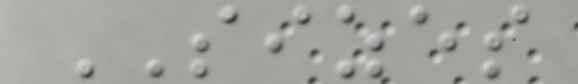SIZES
